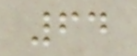64
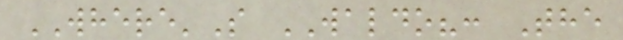WHERE'S WALDO?: The
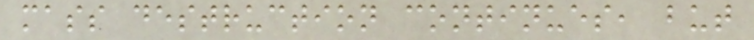mass destruction continues, but
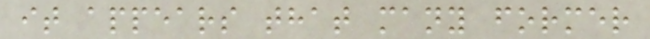it appears that many former
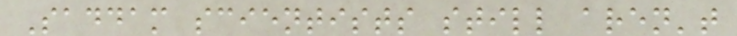Saddam scientists still aren't
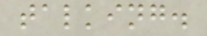talking.
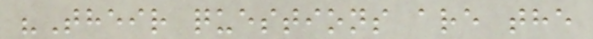"Their questions are the
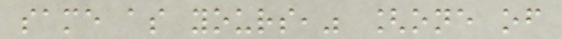same as yours," [one of
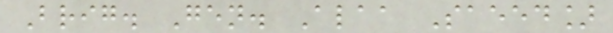Brig. Gen. Alaa Saeed]
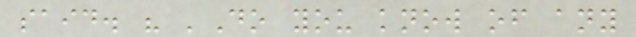said. " 'Do you know of any
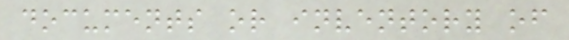documents or inventory of
